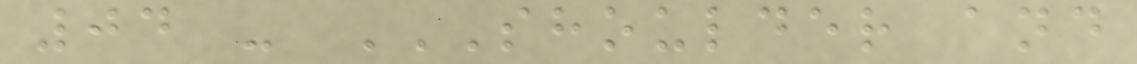04 - SHOULDER AND
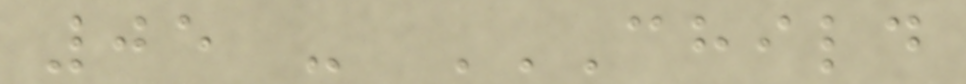05 - CHILD
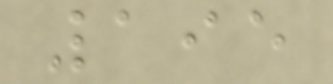195
